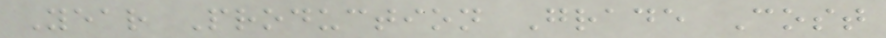Year Production Grade Cost
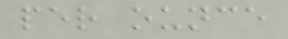per ounce
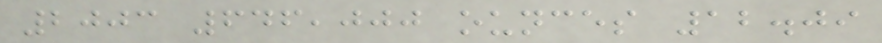2003 646,000 ounces 12.09
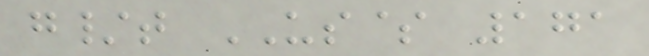g/t US$ 171
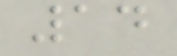14
